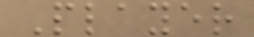Player
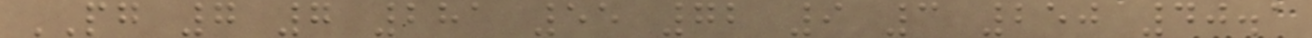PG 7 7 281 55 72 9 3 250 40.1
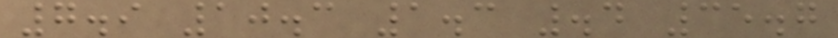7.9 10.3 1.3 .4 35.7
